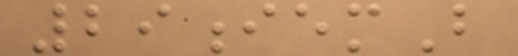29iemB
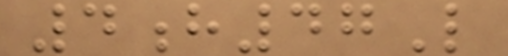4h47L
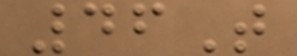46T
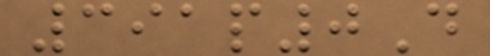391p0D
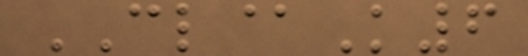CL@K6
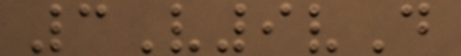3V9vD
